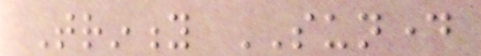Trinity SUNDAY
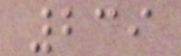239
